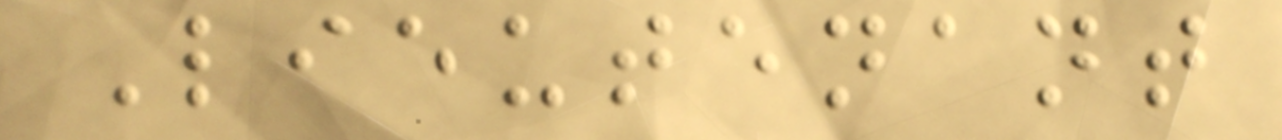Lieutenant
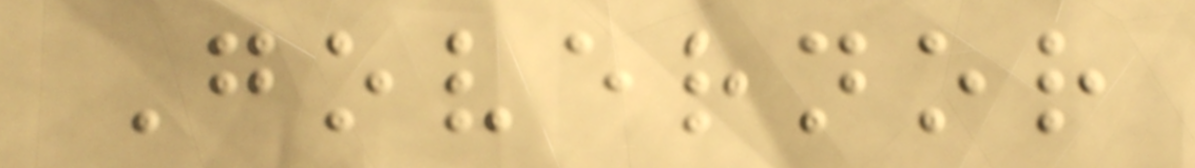Governor
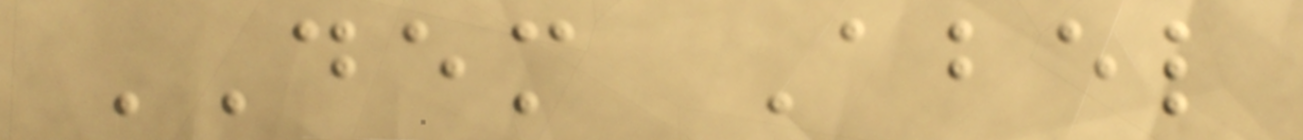DEM Abel
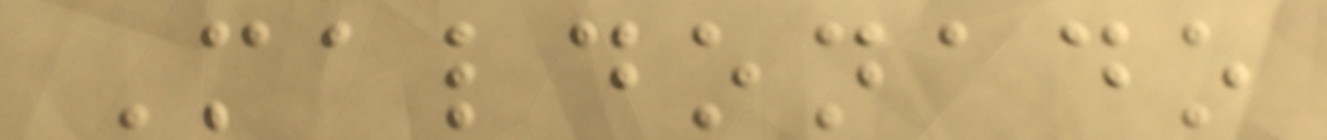Maldonado
